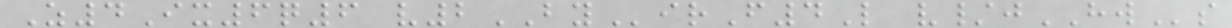Z4Ix6q6 v2BYirF4L v/jHWs
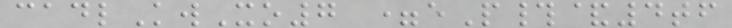cadlKwXo7 =eP#&4tf
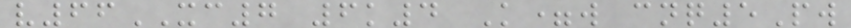v66XC7 6k4 K=w cnq5Pw
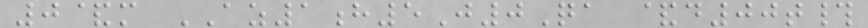0&m AZ1h5J0Qa &d00t#
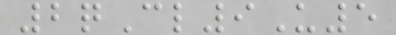2qCl9U5
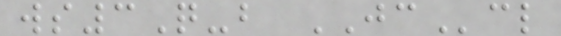ws3Q-b JCcl
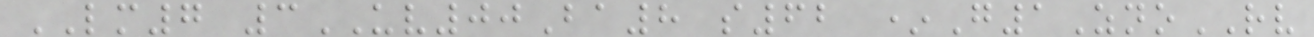LM7 3UV00Ba8 s62 *G1ZnoRV
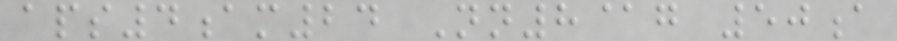aps4am24 Nn8@g 50a
